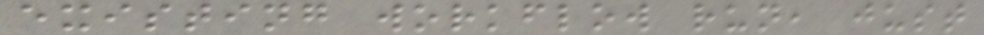existing workflow run, just
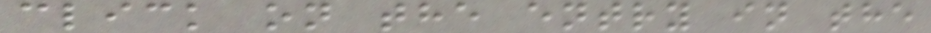click on the entry in the
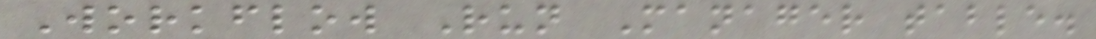Workflow Run Manager table.
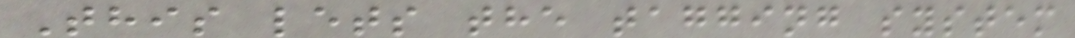This lets the tagging system
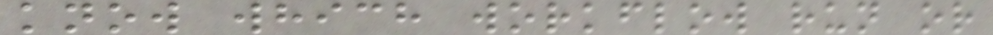know which workflow run or
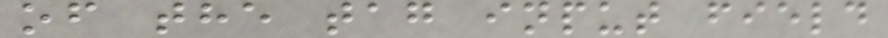of the tag input field
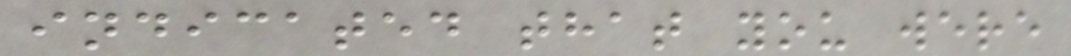indicated that you were
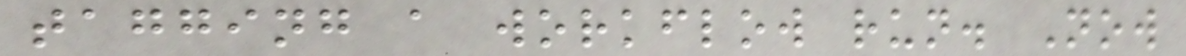tagging a workflow run. Now
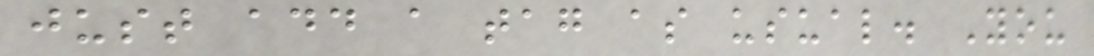just add a tag as usual. You
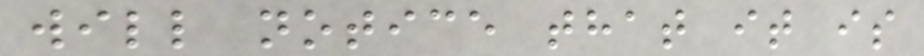will notice that it is
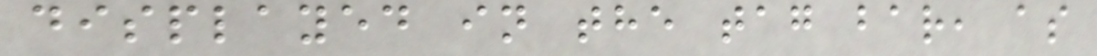displayed in the tag bar, as
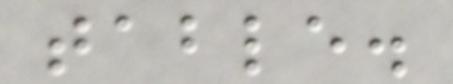table.
